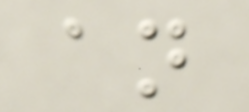an
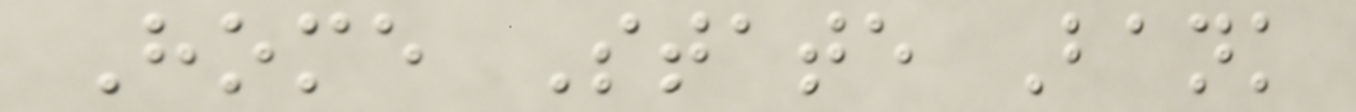Home State Bank
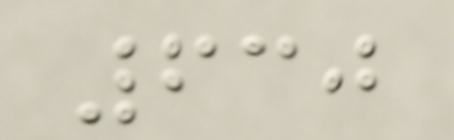630
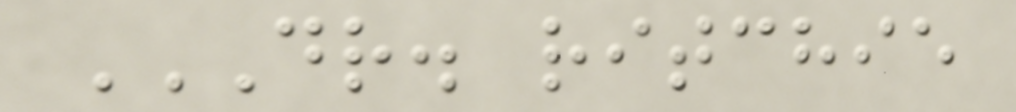DR. RITCHIE
